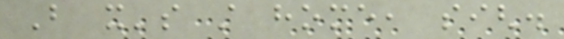But it's still home, sigh.
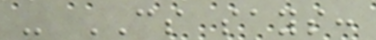- CS says:
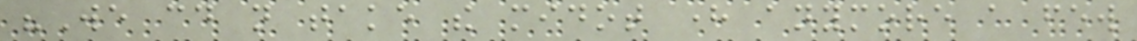"We could not take the midot here anymore a few
